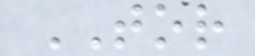TOR
